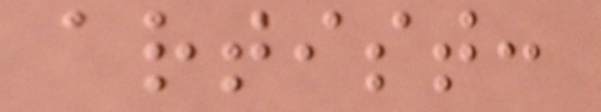artist:
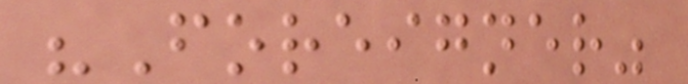"Foreigner"
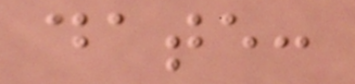date:
